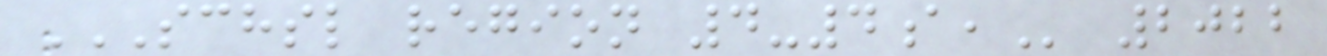SCHSL REGION 4-4A, 2022
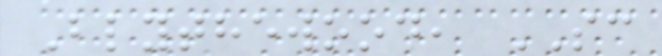Blythewood, SC
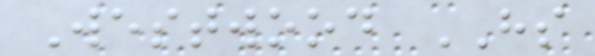Westwood HS
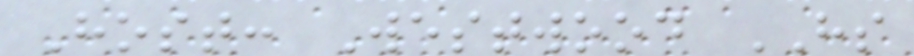Host: Westwood HS
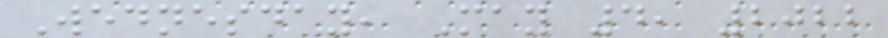Wednesday, May 4, 2022
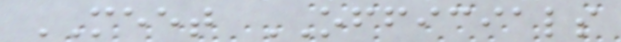MEET OFFICIALS
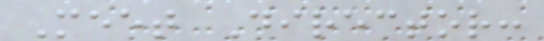Meet Director:
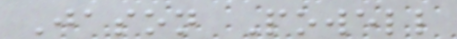Jason Powell
